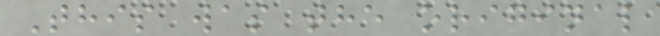This was the original
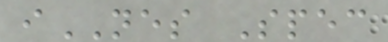iNES Spec
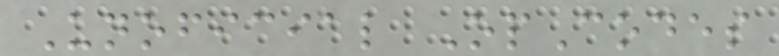Unoficial OpCodes
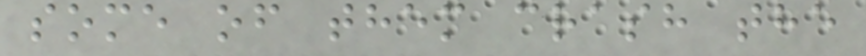some of them crash the
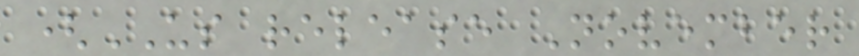(US release November
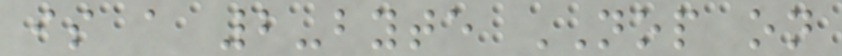is a 2-byte NOP on
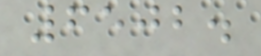6502.
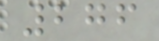276
